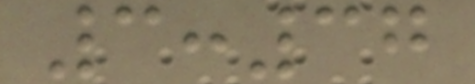3:37
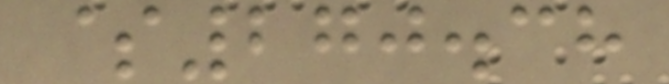$270.38
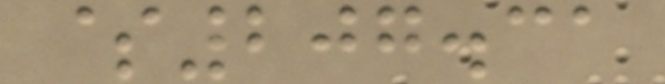$207.31
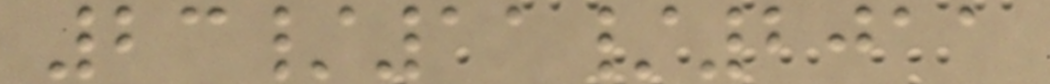23/11/2011
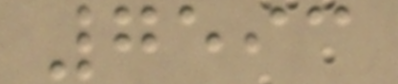7593
